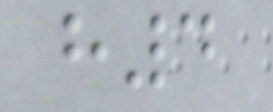h4
